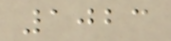1023
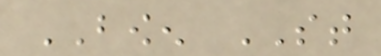BOWEN ST
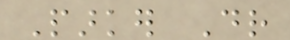Parker Dr
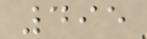495
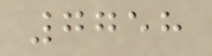7758
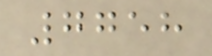7758
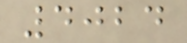4024
